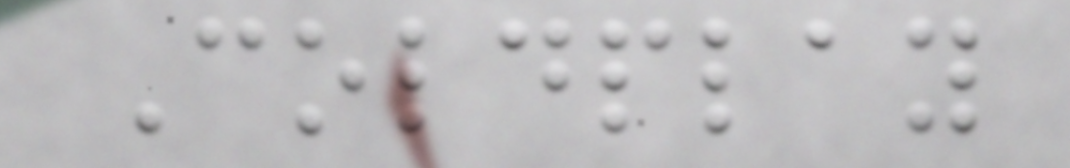Coldplay
